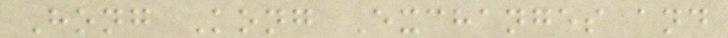Hong Kong Exchanges and
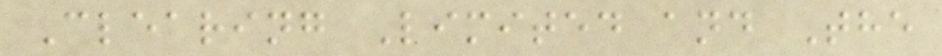Clearing Limited and The
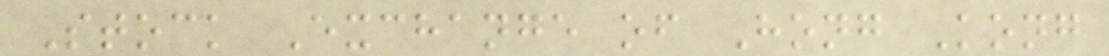Stock Exchange of Hong Kong
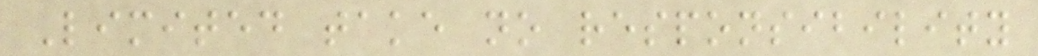Limited take no responsibility
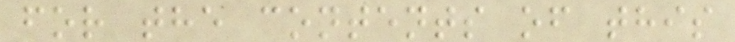for the contents of this
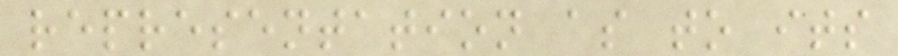representation as to its
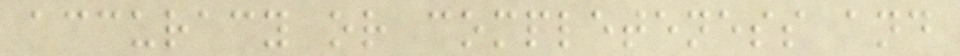accuracy or completeness and
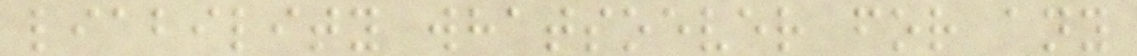liability whatsoever for any
